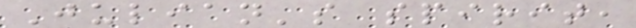Julian's spirit,
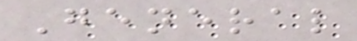General
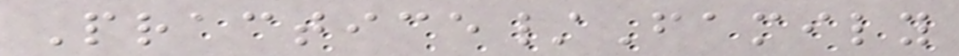Practice/Family
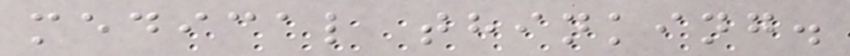medical thinking.
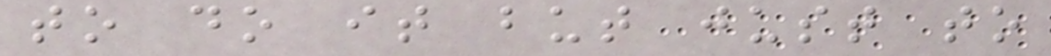to do it but just to
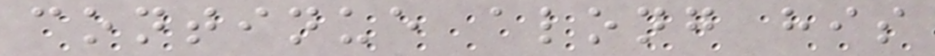continue along his
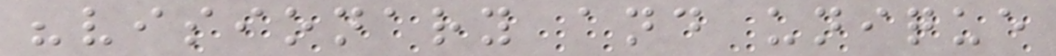"visionary and unique
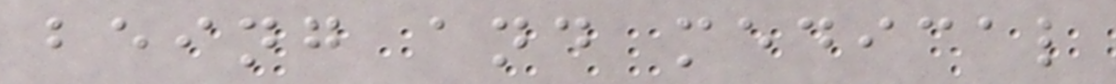being and medical
